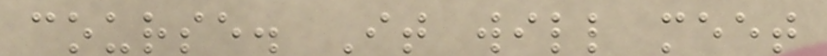course. It will meet
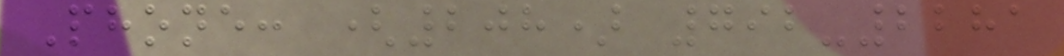Phone: (208) 792-2281
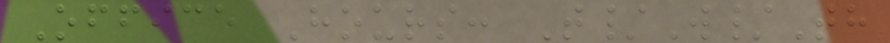Office Hours: T/W/Th
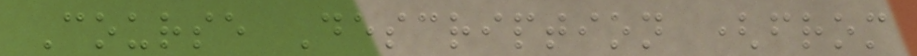Course Description (from
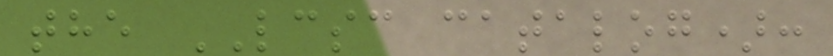the LCSC catalog):
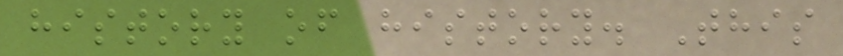history of history. This
